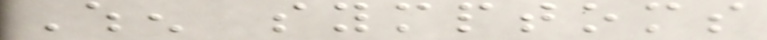When symptoms
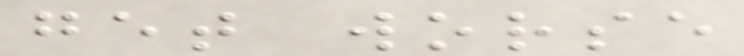get worse
